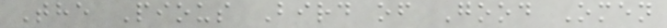The Pious Bird of Good Omen
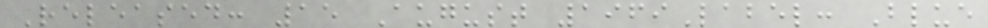Released: 15 August 1969Label: Blue
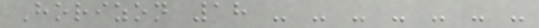Horizon 18 - - - - - - -
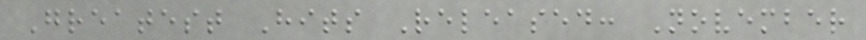Greatest Hits Released: November
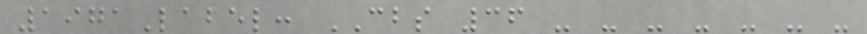1971Label: CBS 36 - - - - - - -
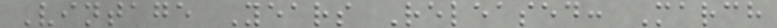Vintage Years Released: March
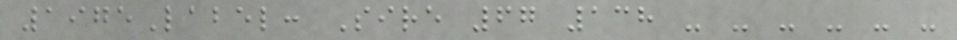1975Label: Sire 67 138 - - - - - -
